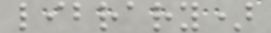library)
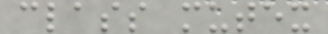class mutex
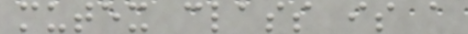mutex class is a
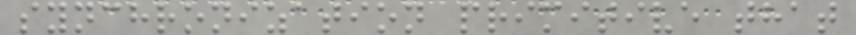synchronization primitive that
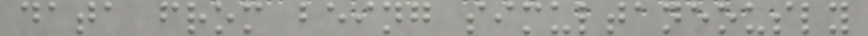data from being simultaneously
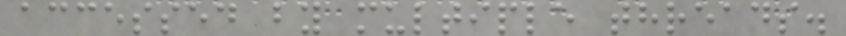accessed by multiple threads.
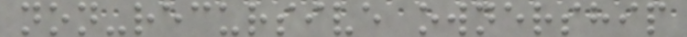non-recursive ownership
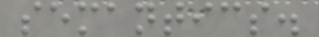semantics.
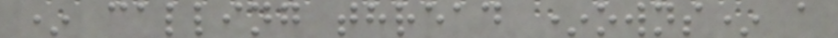* calling thread *owns* a
